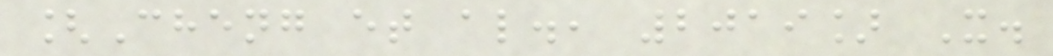[Cheng et al., 2019] X.
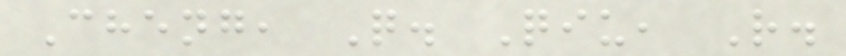Cheng, Q. Qiu, R.
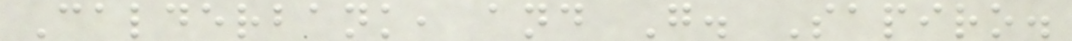Calderbank, and G. Sapiro.
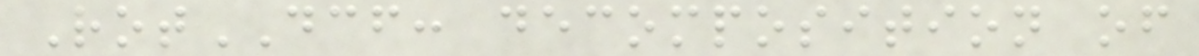RotDCF: decomposition of
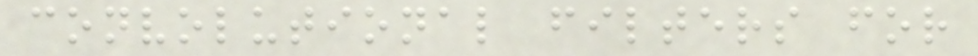convolutional filters for
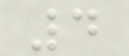4
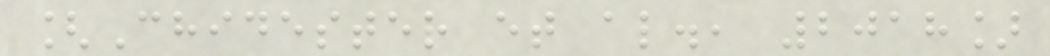[Chidester et al., 2018]
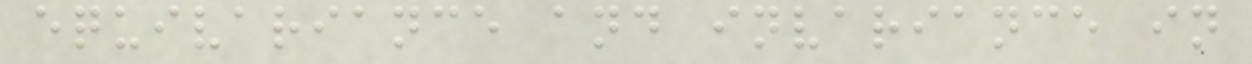equivariance and invariance in
